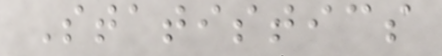Statistics
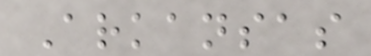Arkansas
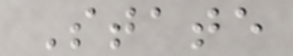State
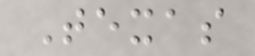Texas
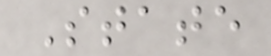State
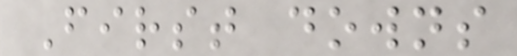First downs
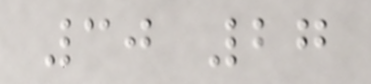30 27
